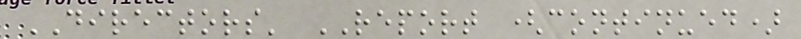DIRECTORS' REPORT (continued)
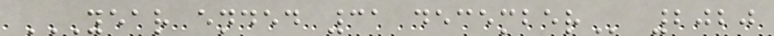YEAR ENDED 31 DECEMBER 2020
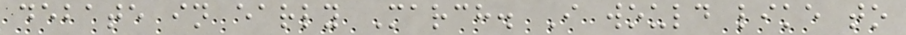debate in early March. I would like to
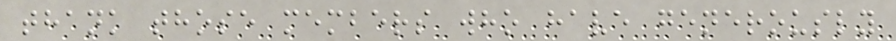thank those members who have generously
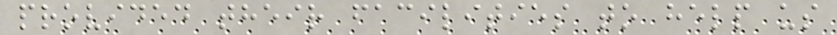provided their facilities to help us
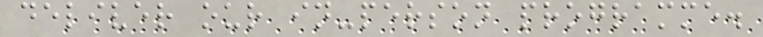deliver our in-person programme.
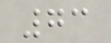73
